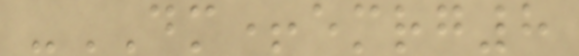-DM+emrg8
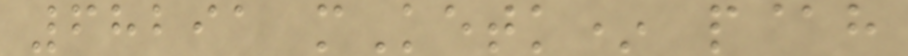68291 mKetk* p@h
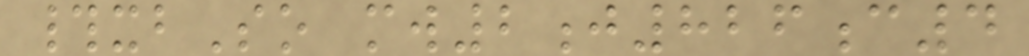#xbSo mw2j826c4
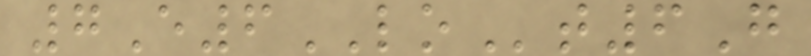7E6LOt6G
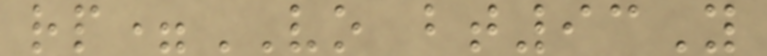rp=VO bt93Y
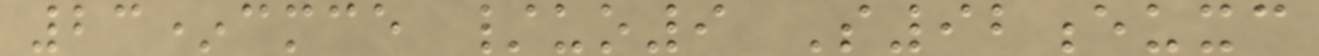23*cmce /uo9 S92euxc
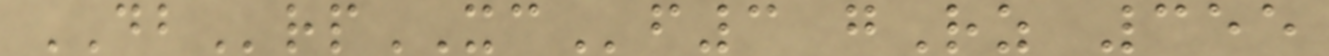DBrpXCf3 gRz 355
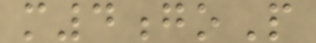m4goP
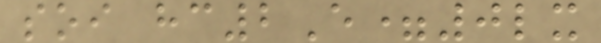soi hc2E=0lx
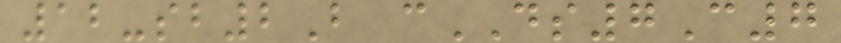12-sb2B cDS7C7
